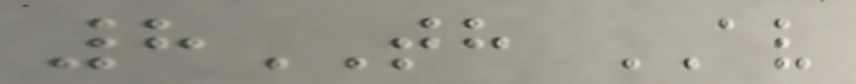8TH AV
